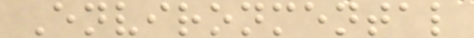Environmental
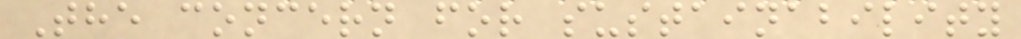The concern for sustainability
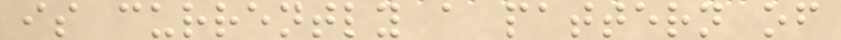is currently a pattern of
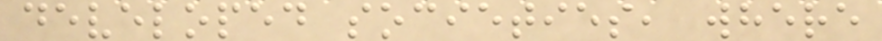developed societies, where
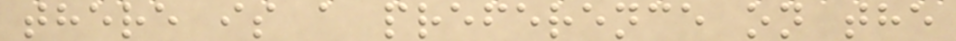there is a preference on the
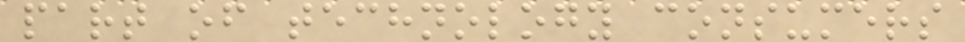part of technology consumers
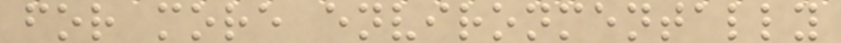for more environmentally
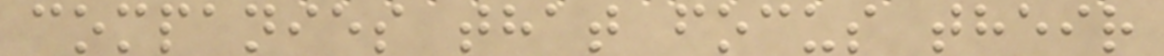companies that focus their
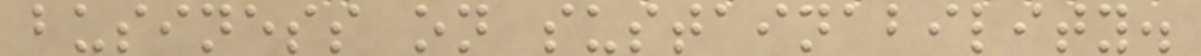business on sustainability.
